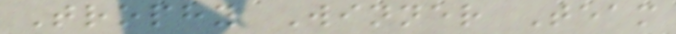Trophy Winner Team
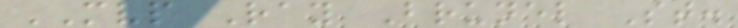MVP Ray Brunel St.
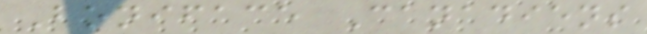Boniface Canadiens
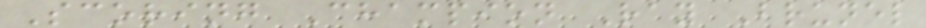Scoring Champion Ray Brunel
